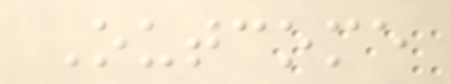Outcome
